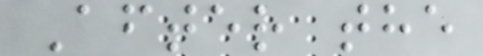After the
